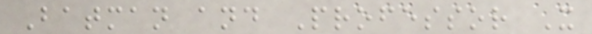Batman and Professor X
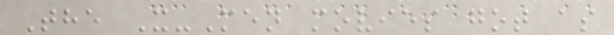The X-Men movies got as
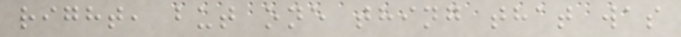right, but one thing that was
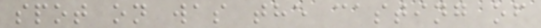spot on was the casting of
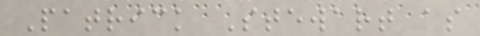Patrick Stewart as
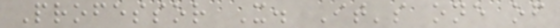Professor X. It's one of
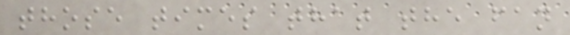those times that the fan
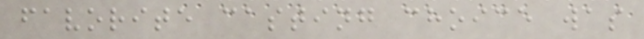favorite casting choice was
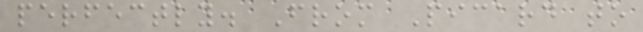perfectly. From Picard to
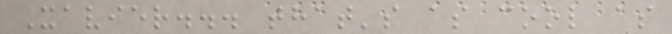Xavier... that's as cool as
